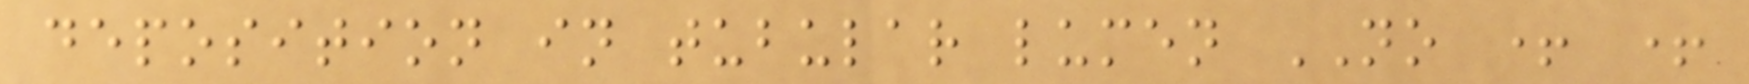deposition in tubular lumen NO + +
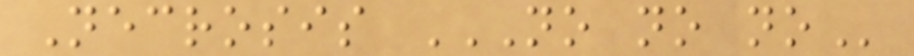Necrosis NO NO NO
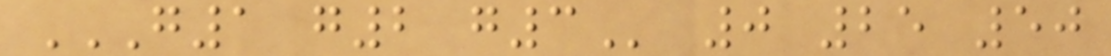G1 G2 G3 0 25 50
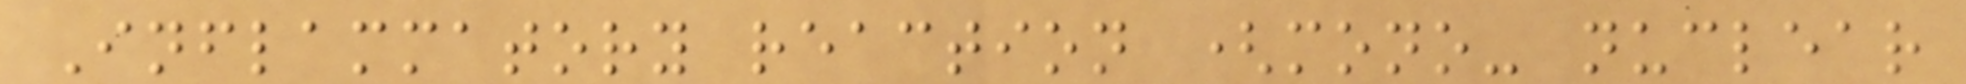Inflammatory reaction (mono- nuclear
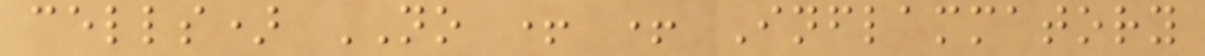cells) NO + + Inflammatory
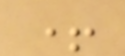+
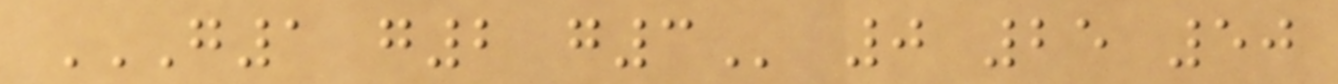G1 G2 G3 0 25 50
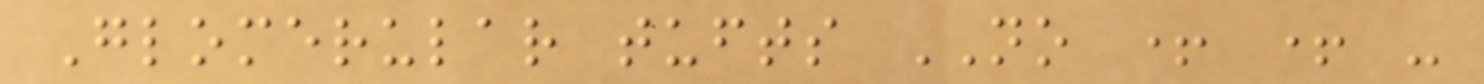Glomerular tufts NO + + -
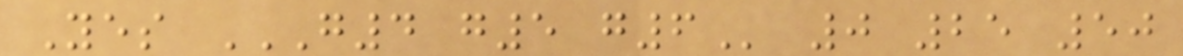Yes G4 G5 G6 0 25 50
